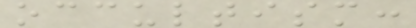occultism:
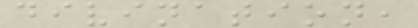divination,
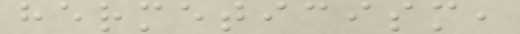hermeticism,
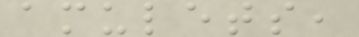amulets,
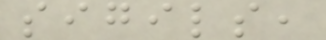sigils,
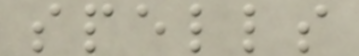spells
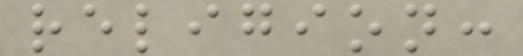religion:
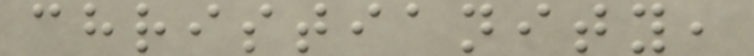christianity,
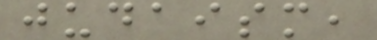judaism,
